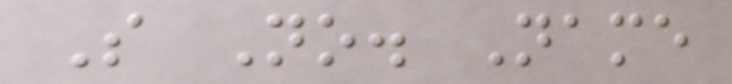S No. Name
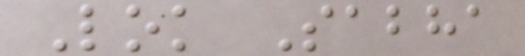Lok Sabha
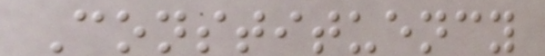Constituency
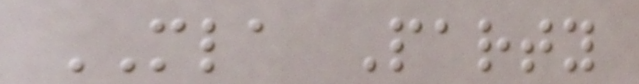MLA Party
